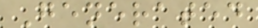Generated
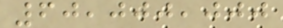60,000,000
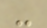-
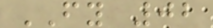FY 02
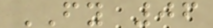FY 06
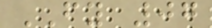FY 07
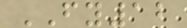FY12
